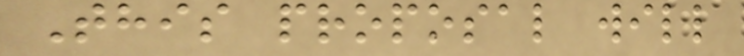This proposal will
